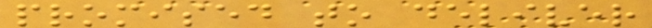promised to deliver
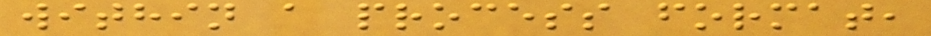within a process format,
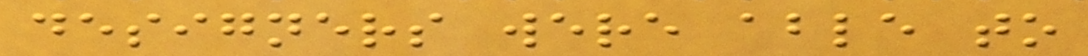designers were able to
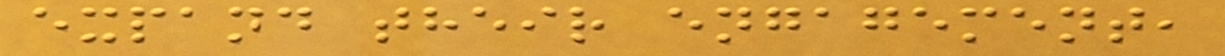expand their engagement,
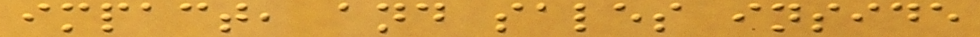impact, and sales inside
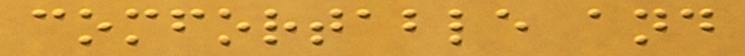comfortable and
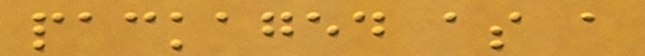packaged as a
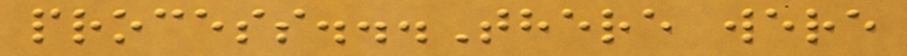process...There were
